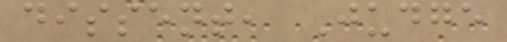dissent, Judge
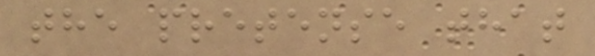the pretense that
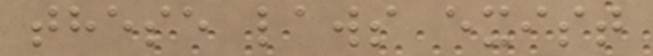these laws exist
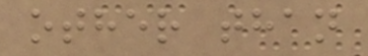other than
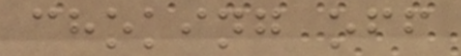choking off
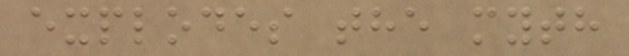explodes the myth
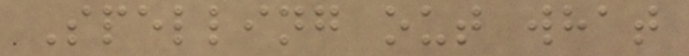Spelling out what
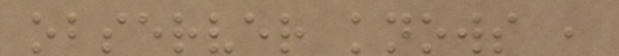observer knows ,
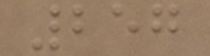257
